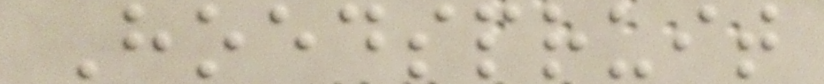Hoedspruit
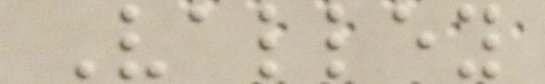Valley
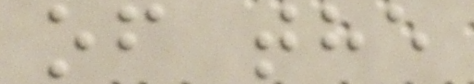of the
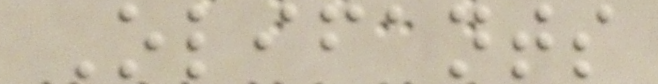Olifants
